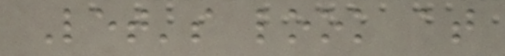Let's look at
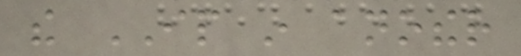the IP in another
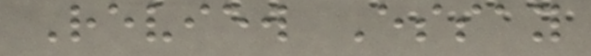Review Essay
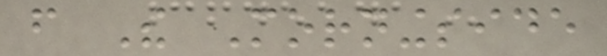from The Morningside
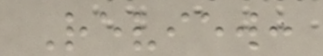Review:
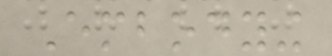Embodying
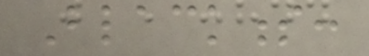Blackness:
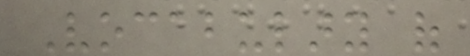Vocabulary of
